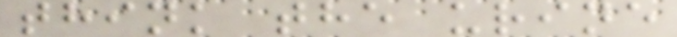think the urine
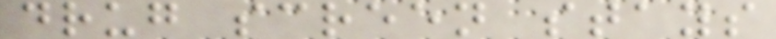drug screen stays
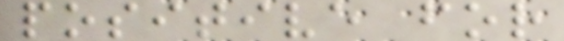positive for
